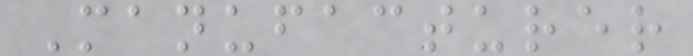Manufacturer
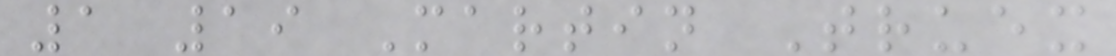1 19 Martin Truex
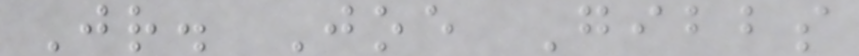Jr. Joe Gibbs
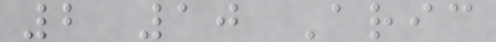2 10 Aric
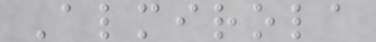Almirola
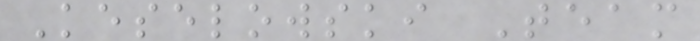Keselowski Team
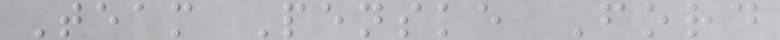Team Penske Ford
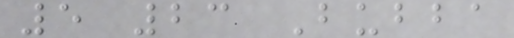5 23 Bubba
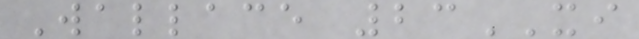Wallace 23XI
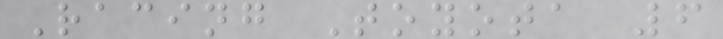Racing Toyota 6
